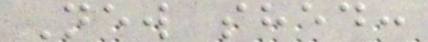New shed:
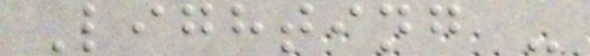Lighting -
